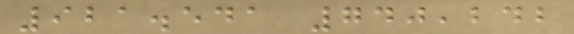921.541 740,242
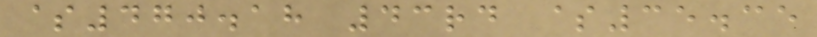$470.18 43rd $35.35
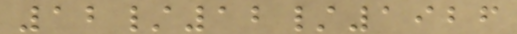12/12/1926
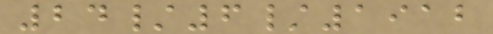24/6/1912
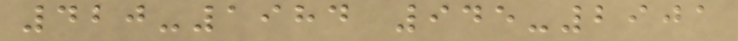420-1984 945-2901
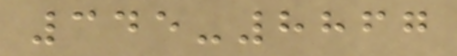345-8867
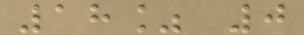18% 0
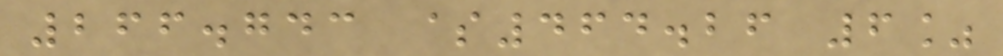266.743 $464.26 6%
